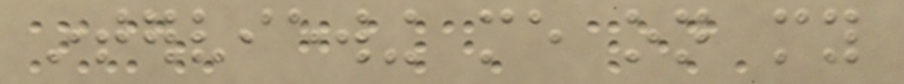interviewing me on my
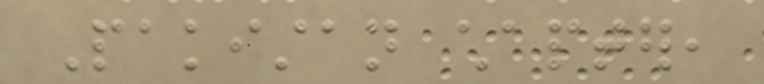Pakistan chapter,
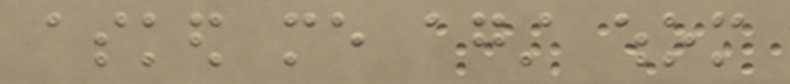asked me against whom
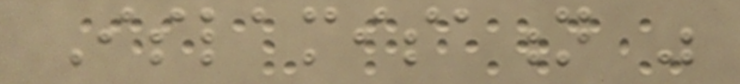Islamisation was
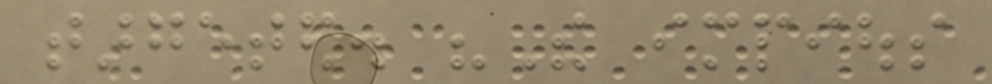targeted. "The impious
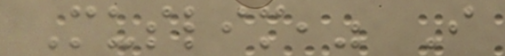Muslim," I
